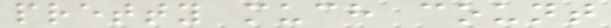pretty much count
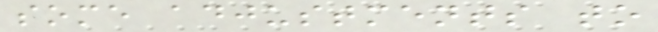some adjustments to
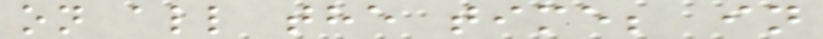on all the time; in
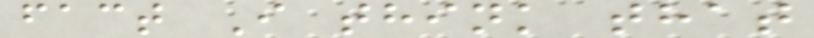fact I think that
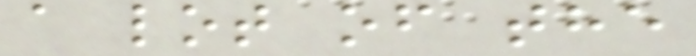a lot of the
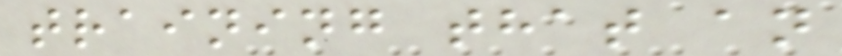training that an
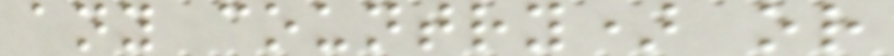any country) or
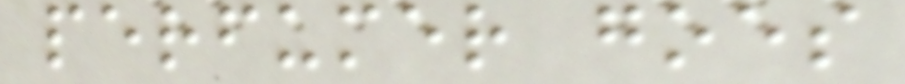perfumer goes
